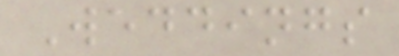Weddings
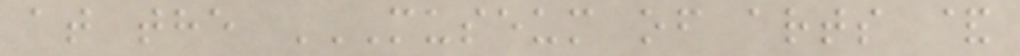at the MUSEUM OF ARTS &
